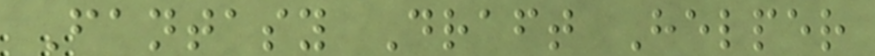Fantasy Draft Helper
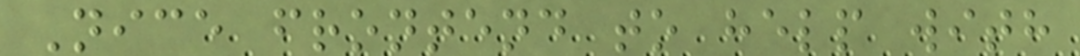Nice frontend to help with
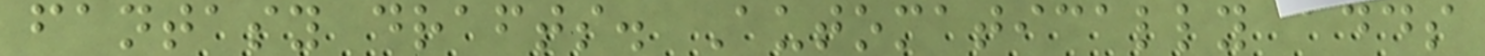fantasy drafts. Automatically adds
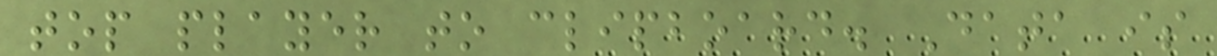top player to clipboard. Data is
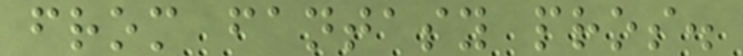from fantasy pros.
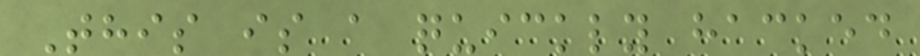This is a quickly hacked
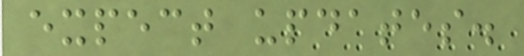expect updates.
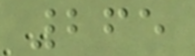265
